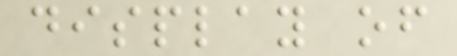display of
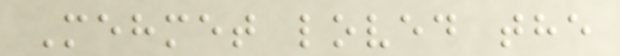Mehmet loved the
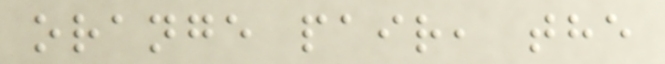orange pair, the
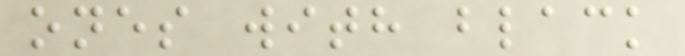ones with black
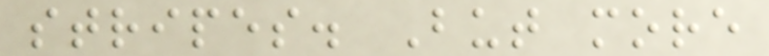stripes. But more
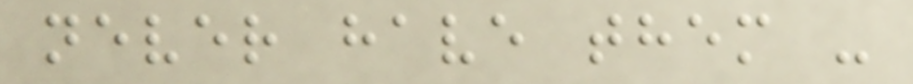never have them -
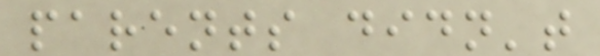parents didn't
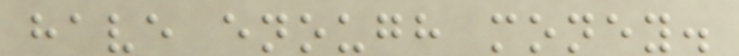have enough money.
